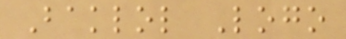Baklol Logo
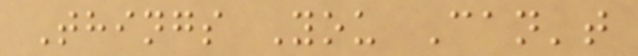Things You Can't
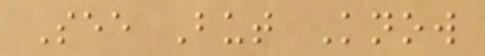See But Know
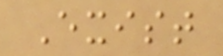Exist
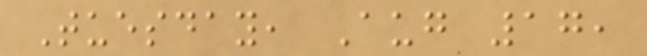Tuesday, Aug 17,
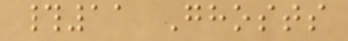#11 Ghosts
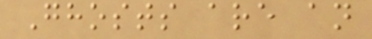Ghosts are an
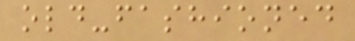old-fashioned
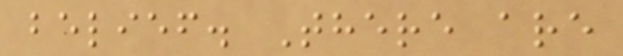belief. There are
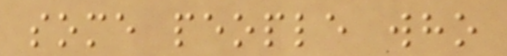some people who
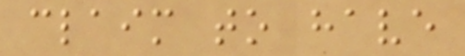claim to have
